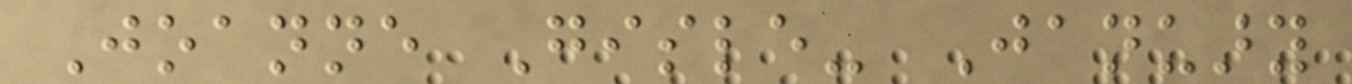Joanne Gisle- January
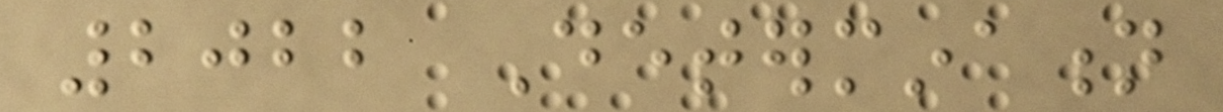2022 Determination
